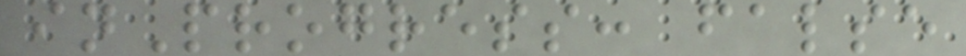inProgress: false
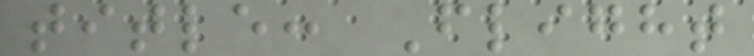title: Flight
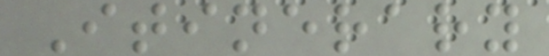Itinerary
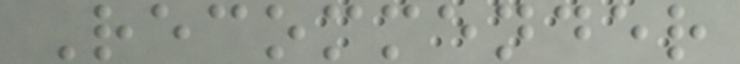Recommender
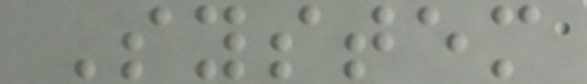System
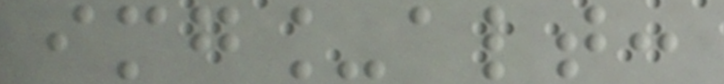img_alt:
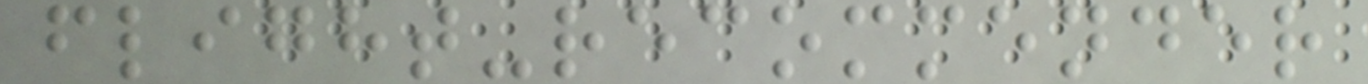flight-recommender
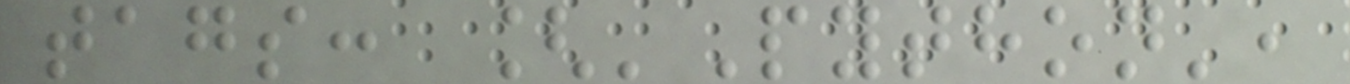tags: ['Python',
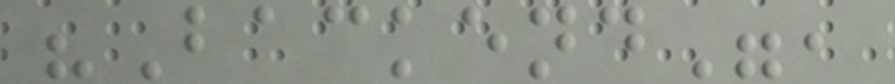"Backend",
